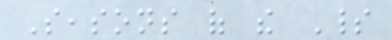Seasons of the Spirit
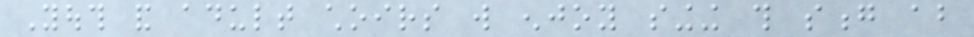Youth and adult choirs will enjoy singing this song about
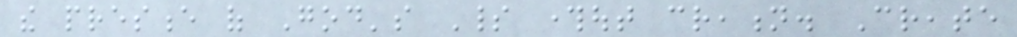the presence of God's Spirit throughout creation. Create
